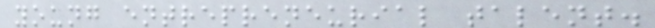young entrepreneurial talent.
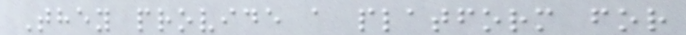They provide a platform for
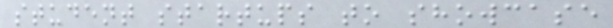student startups to showcase
